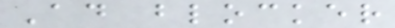Ad blocker
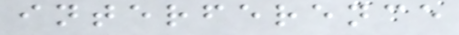interference
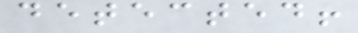detected!
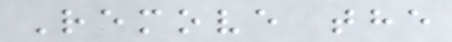Remove the
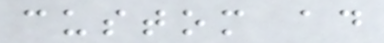custom ad
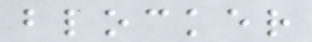blocker
